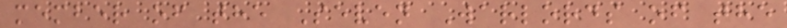member of the Seven Warlords of the
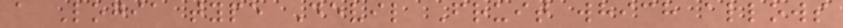a Logia type Devil Fruit which allows
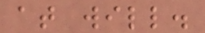at will.
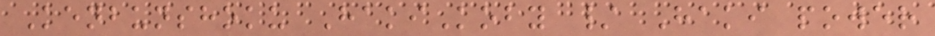Kenbunshoku HakiKoby / Haki power
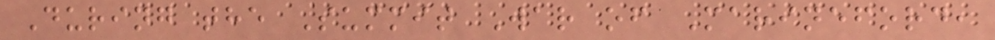During the Summit War of Marineford,
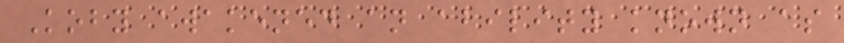Koby awakened an ability known as
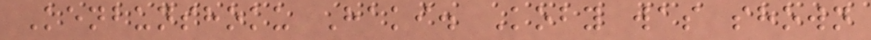Kenbunshoku Haki. Koby was shown
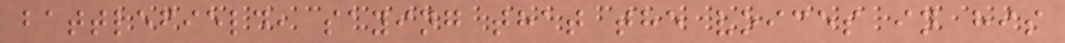battlefield, saying that the voices in his
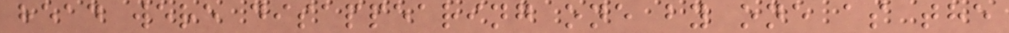head were disappearing one by one as the
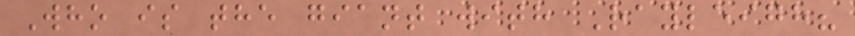Who is the giant with Rayleigh?
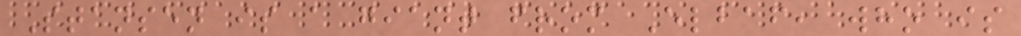Stansen is a giant from Elbaf, who is
